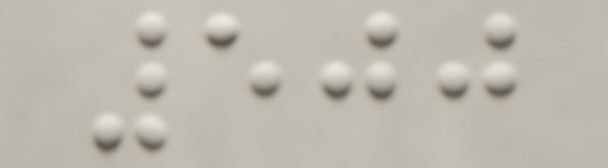500
